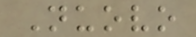Nuovo
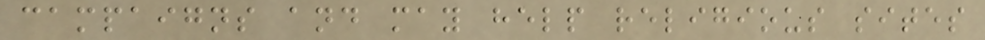campaigns and may help religious sites
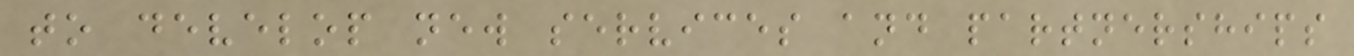to develop new services and partnerships
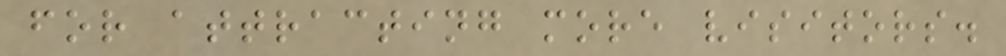for attracting more visitors.
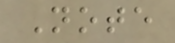Note
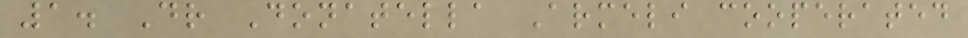1. Dr Donatella Armeli cooperated
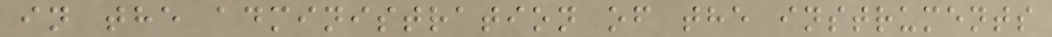in the administration of the instruments
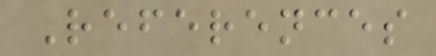References
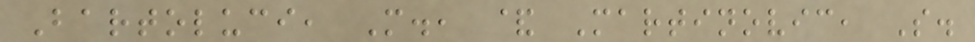Bartoluci, M., & Martinovic, S.
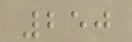250
